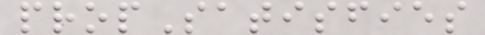propSatisfies
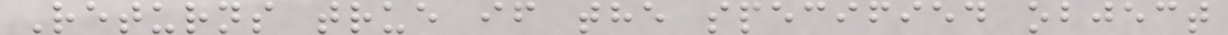Returns true if the specified object
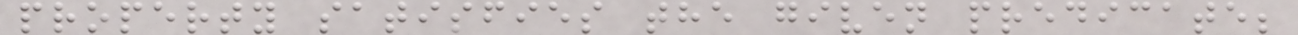property satisfies the given predicate;
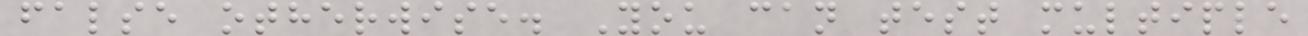false otherwise. You can test multiple
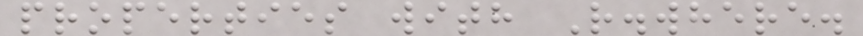properties with R.where.
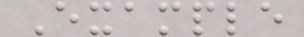Example
